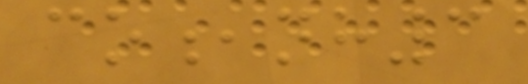co,nh3
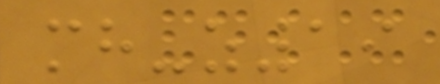mh-z19
